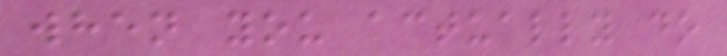when you actually do
